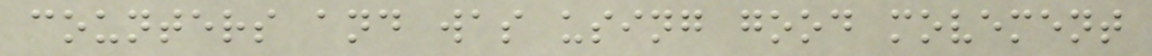counters and was using good movement
